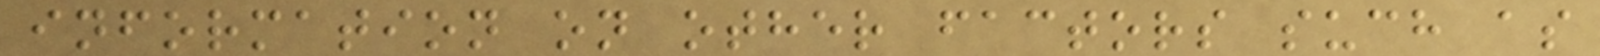information on other factors such as
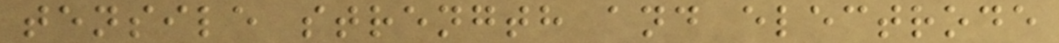tensile strength and electrode
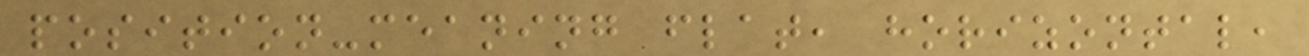position-meaning flat, horizontal,
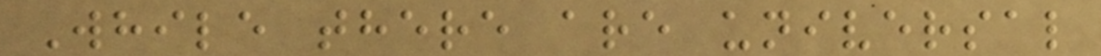While there are universal
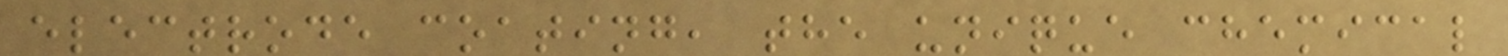electrode coating, the unique chemical
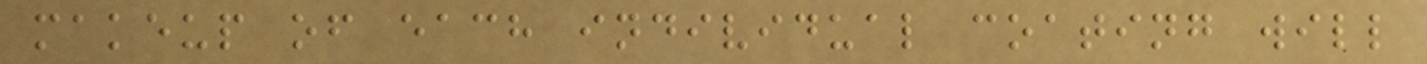makeup of each individual coating will
